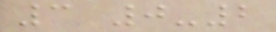3 0-2
